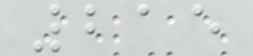215
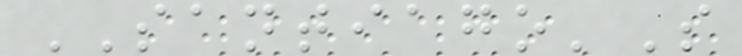SANTIAGO'S
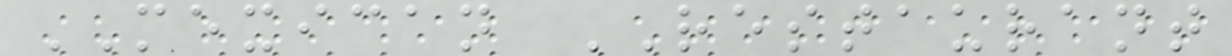MEXICAN RESTAURANT
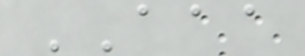AAA
